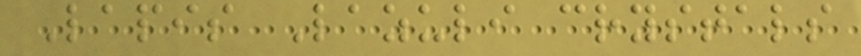Lapis Lazuli crystals
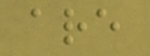are
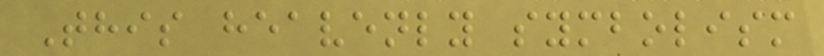This heavenly symbolism
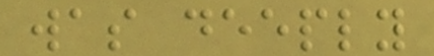was deeply
